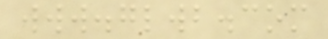www.glwb.com
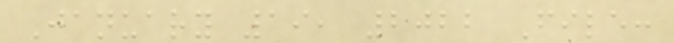January 19, 2022 File:
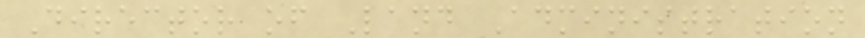Director of Land Administration
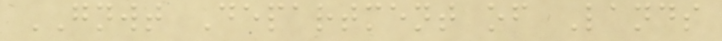GNWT Department of Lands
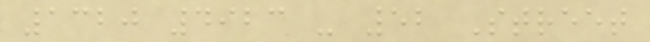1320 4923 - 52 Street
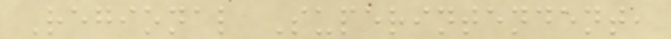Regional Superintendent,
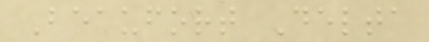Beaufort Delta
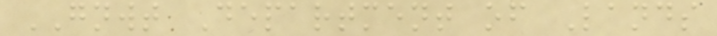GNWT Department of Lands
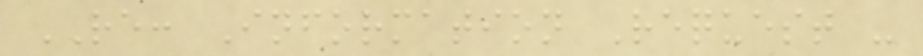RE: Information Request -
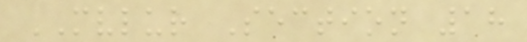MVLUR Section 18
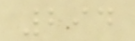294
